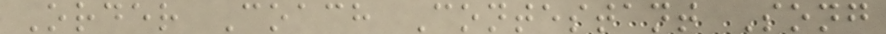Order Coach Contestant Song
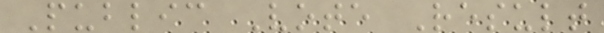Public Vote Result
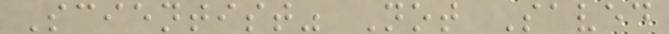Scientist" Not Saved
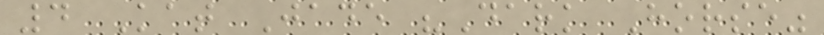4 Kat Jade "Dark Horse"
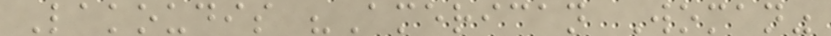Lakoudis "American Woman"
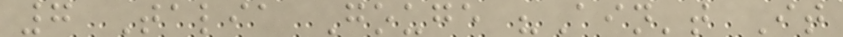7 Talia Gouge "Ain't It
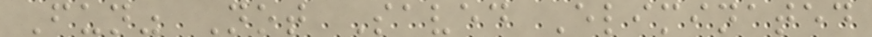Fun" Not Saved Eliminated
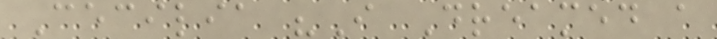Cecilia "I Dreamed a
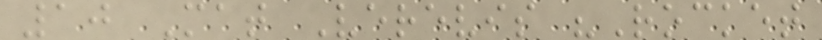10 Mat Verevis "Rocket
